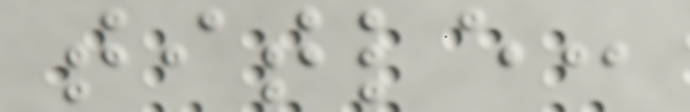title:
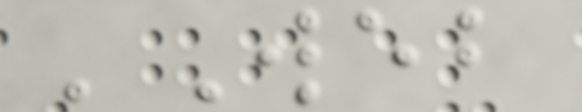'Web
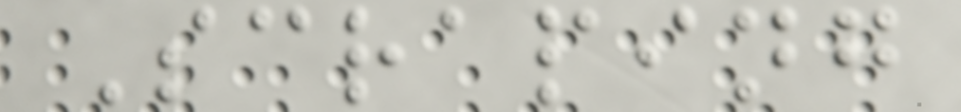Scraping
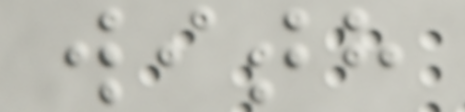with
